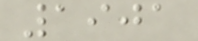1901
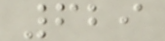629
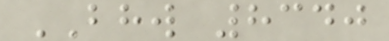BHW 8340
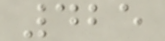425
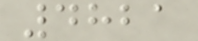4821
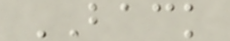BACK
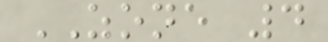ZONE 4
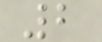2
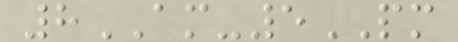8AM-5PM
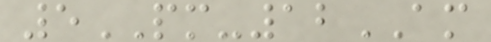5PM-12AM
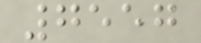7557
